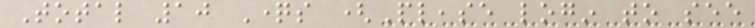Total 10 Questions (Please login to see
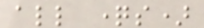all questions)
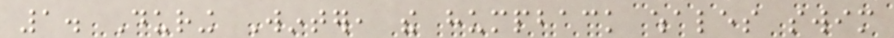1. During Winter, the humpback whales swim
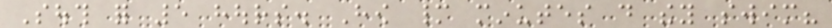South for 5 hours. How many minutes do they swim?
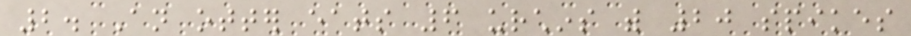2. An otter eats 6 urchins with 20 spikes
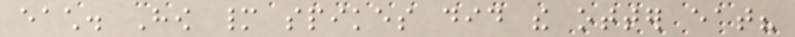each. How many spikes did the otter eat?
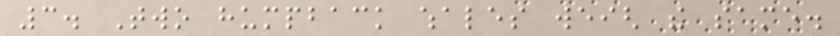3. Two humpback whales weigh the same.
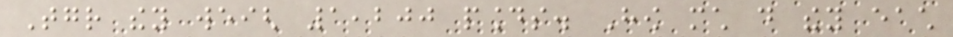Together they weigh 1,200 pounds. How much do they each
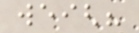weigh?
